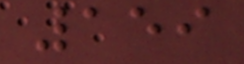159
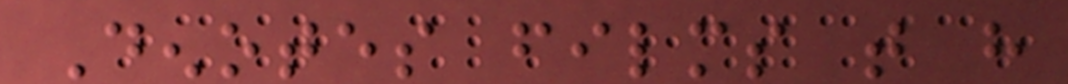Denotes films that have
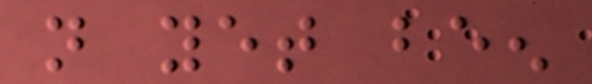not yet been
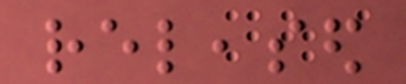released
